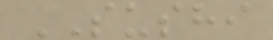SUSHI
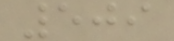509
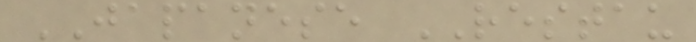JAPANESE RESTAU
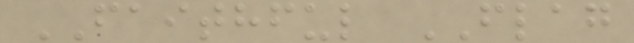FAITHFUL FLAG
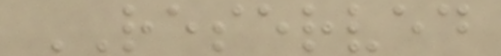RESERVED
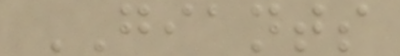GIANTS
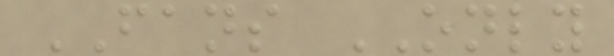FANS ONLY
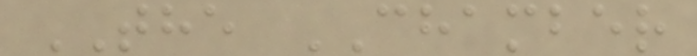THE CHAMBER
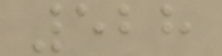528
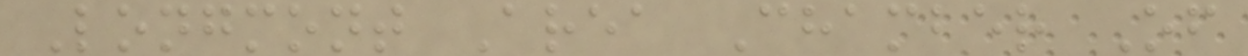Longmont Area Chamber Of
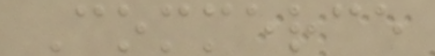Commerce
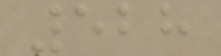528
